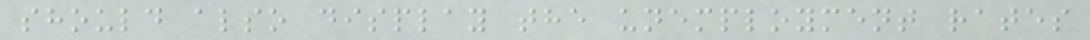should also display the unemployment rates
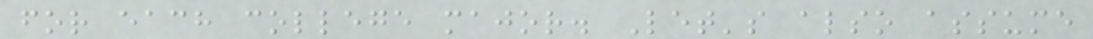for each college major. Let's also assume
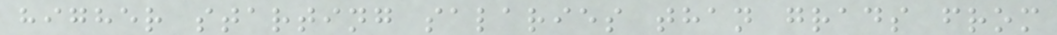higher starting salaries than grads from
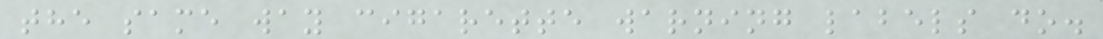the same way cigarette warning labels do.
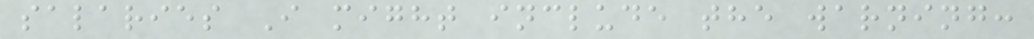salaries I might include the warning:
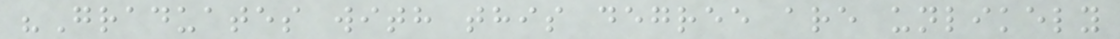"Graduates with this degree are unlikely
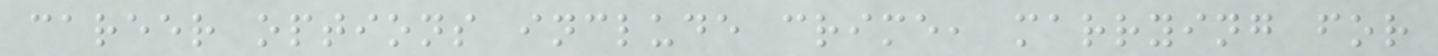career options include crime, marrying for
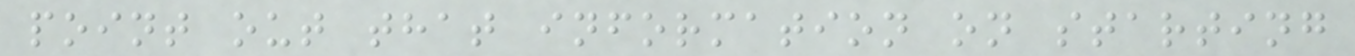point out that information on starting
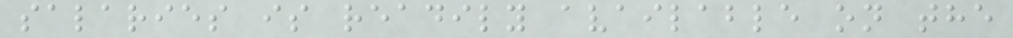salaries is readily available on the
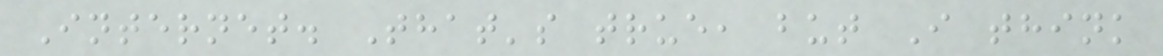Internet. That's true, but I think
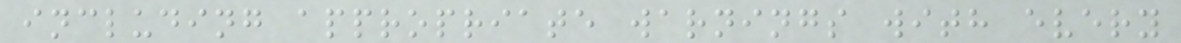including appropriate warnings with every
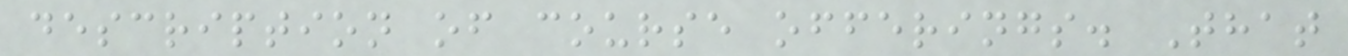description of course offerings. That
